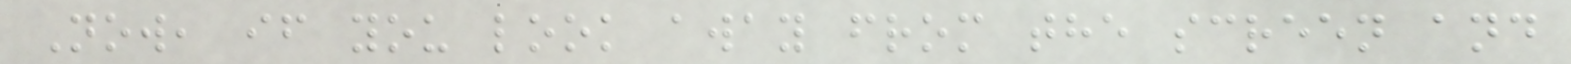Now, if you look away from the screen and
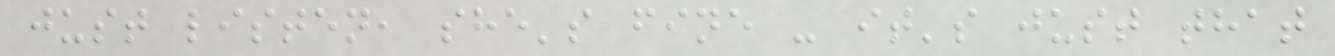just listen, she's fine - it's just that
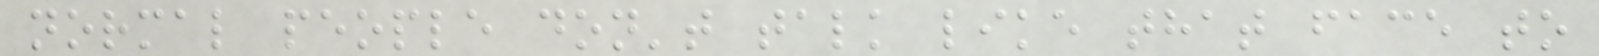normal people don't talk like that face to
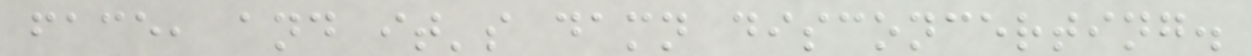face, and it's damn disconcerting.
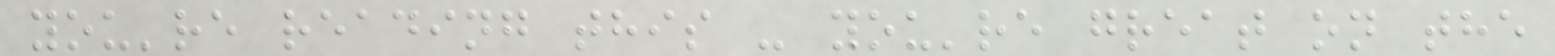you're reading this - you're great on the
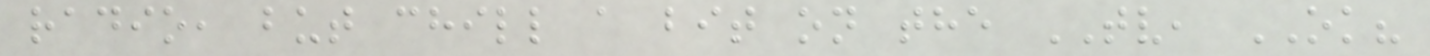radio, but chill a bit on the TV, OK?
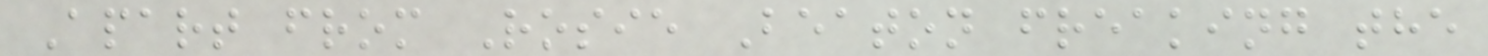Apart from Rosie Beaton freaking the
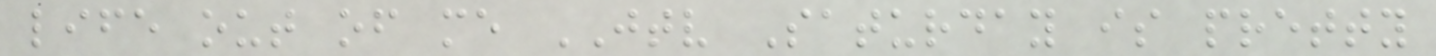life out of me JTV Saturday is pretty
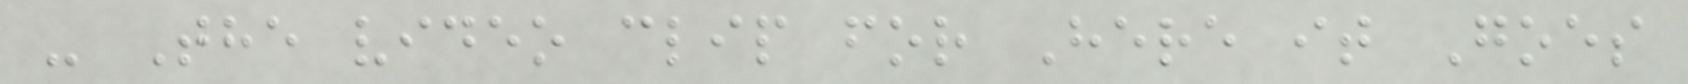- The video clip for Here it Goes
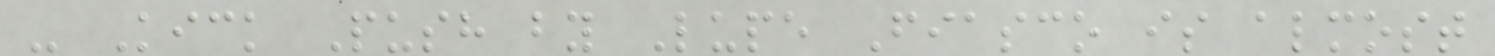- Kick Push by Lupe Fiasco is almost
